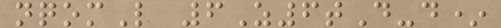nqomL 6Z6tD-d*
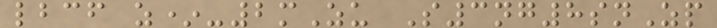lbcf z*-2mZu S3ng8snZp
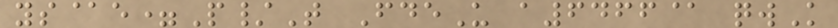ys@e=P/T FdeU a6466@ qwK
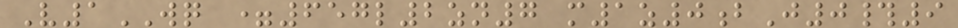V1WQ =657l2zn7 m1z0bJ0#9
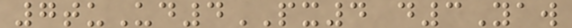7tuUd4PX4 d3Yaw
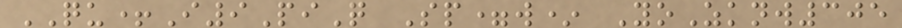QU+I9PiQ Sp=w* YoZknw305
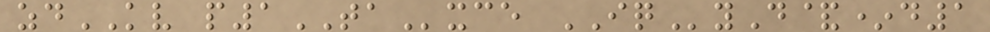zdKV p1TAxce IQyD&*d1
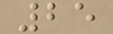25
